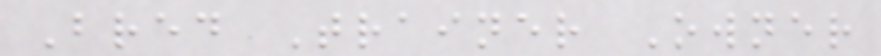Bred Trainer Owner
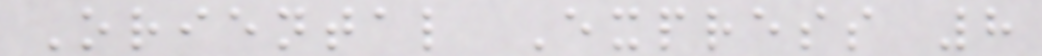Oriental Express 8
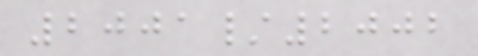2001/2002
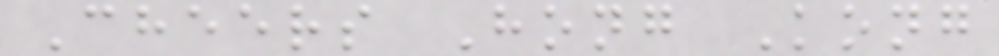Cheers Hong Kong
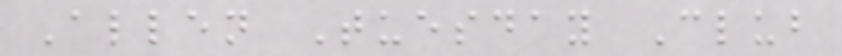Allen Tuesday Club
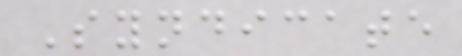Syndicate
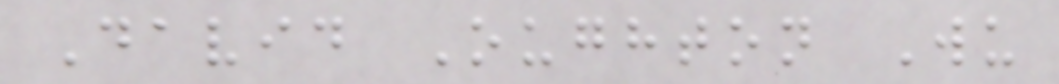David Oughton Wu
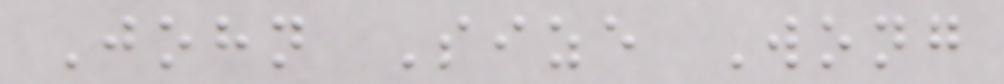John Size Wong
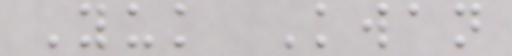Yuk Kwan
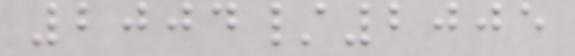2004/2005
